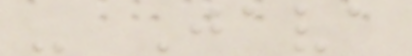- Java
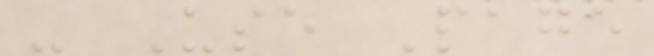- Use Page
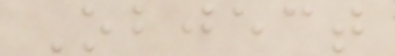Object
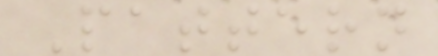Pattern
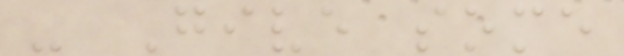- Give some
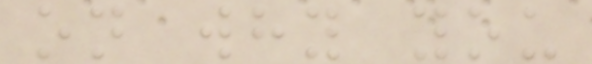on why you
